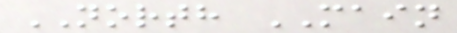NORTH MAIN
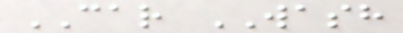CAR WASH
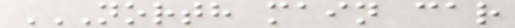NORTH MAIN CAR
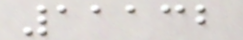11132
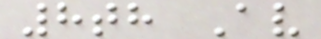8th Av
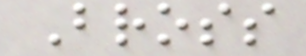Bross
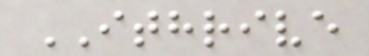ITHRIVE
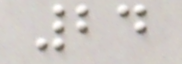24
